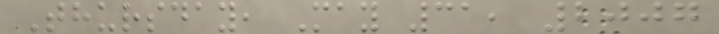Thursday, May 31, 2007
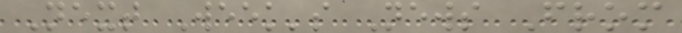Next Week's News From
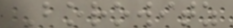Borowitz
